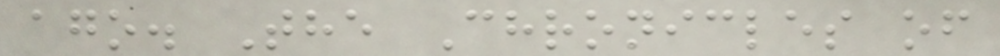ago. The Chronicles of
